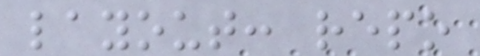layout: repo
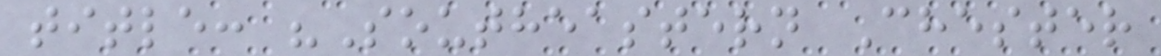title: "Southeastern Chester
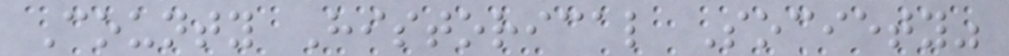County Historical Society"
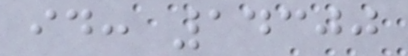id: 14300
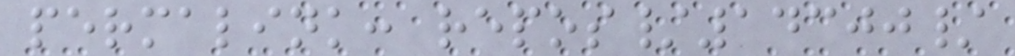permalink: repos/14300/
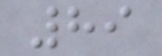89
